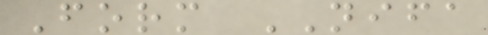Form NIFA
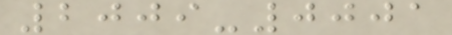2009-0001
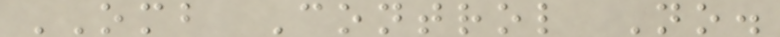OMB Control No.
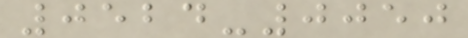0524-0050
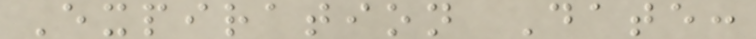Expiration Date:
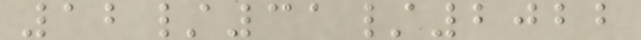12/31/2022
